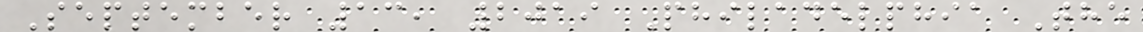September 13, 2019 Philadelphia The
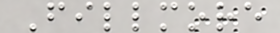Fillmore
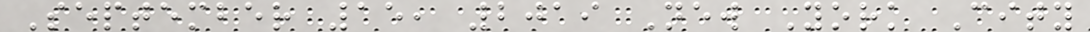September 15, 2019 New York City
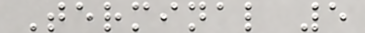Terminal 5
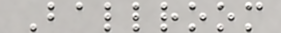Ballroom
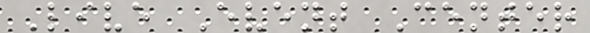Live Event Center
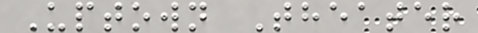Uptown Theater
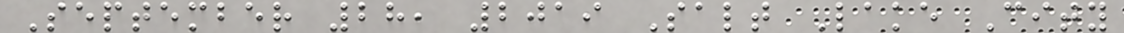September 28, 2019 Salt Lake City
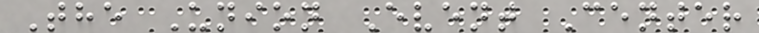The Union Event Center
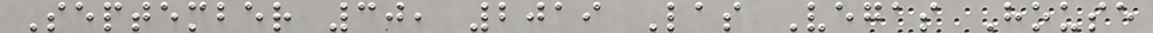September 30, 2019 Las Vegas House
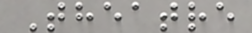Theatre
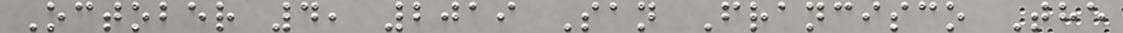October 4, 2019 San Francisco The
